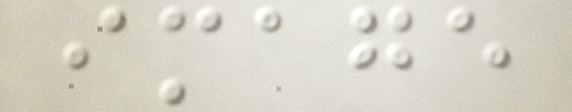image
